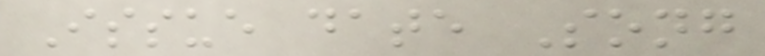Issue date Song
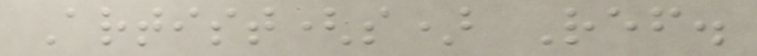Artist(s) Ref.
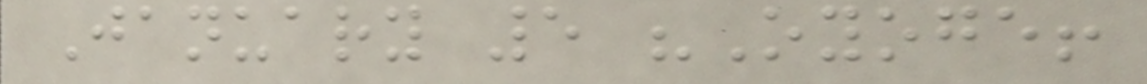January 5 "Oyoge!
